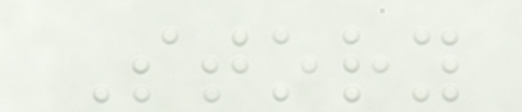Story
